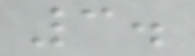3.
